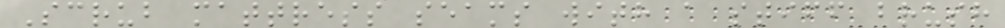Scrub mattress seams with a stiff brush
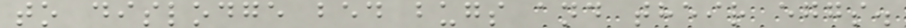to dislodge bed bugs and their eggs.
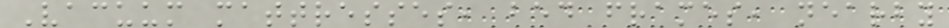Vacuum mattresses, bed frames, nearby
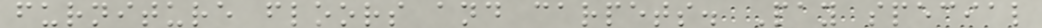furniture floors and carpets. Pay special
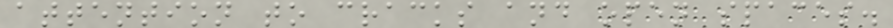attention to cracks and open spaces.
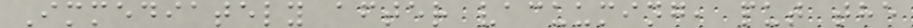Immediately after vacuuming, put the
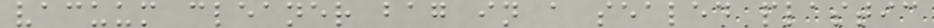vacuum cleaner bag in a sealed plastic
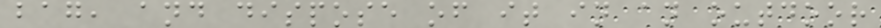bag, and dispose of it in an outdoor
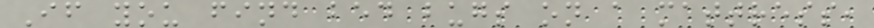If you find bed bugs on a mattress,
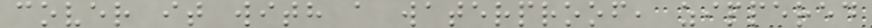cover it with a waterproof, zippered
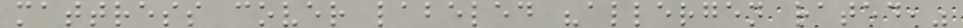mattress cover labeled "allergen rated,"
